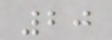20
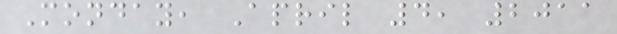Monday, April 4, 2011
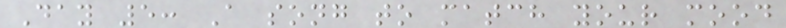Day 5: A song to match your mood
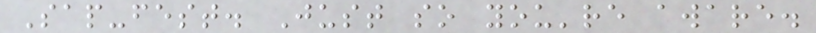Sap-fest. Just so you're aware.
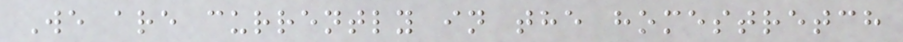We are currently in the homestretch
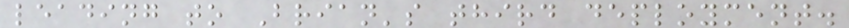leading to Brian's third deployment.
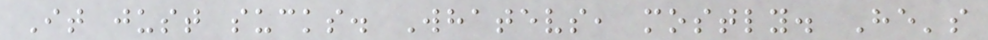It just sucks. Whatevs, mostly. He's
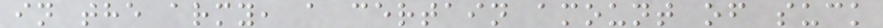in the army, a certain amount of suck
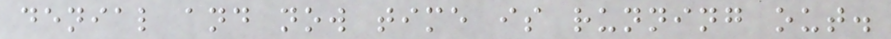denial and now time is running out.
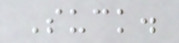Suck.
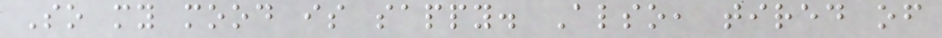So my mood is sappy. Also, tired of
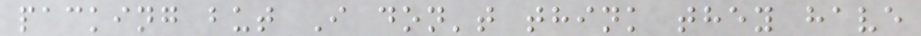packing but I don't think they have
